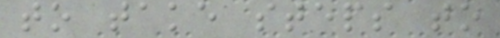to take steps to
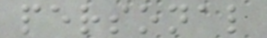personal
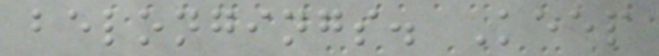belongings. Keep
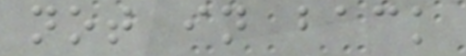not in back
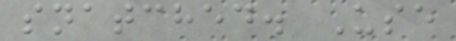snatched. Use
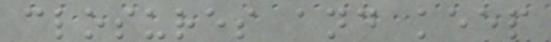closures and keep
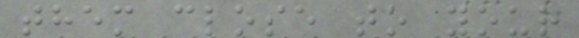them close to your
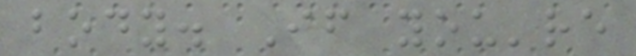body. If you're
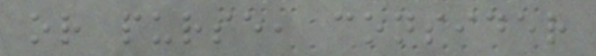or purse, consider
